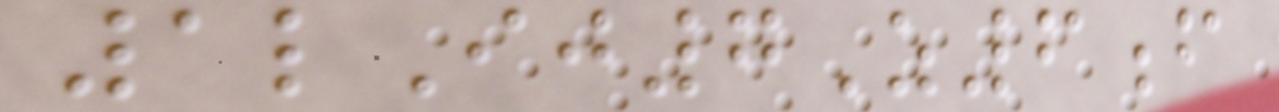1lIj7Z6f
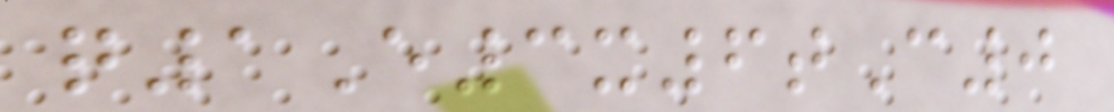q1E3x6tC0
